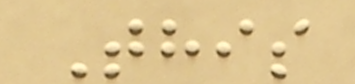This
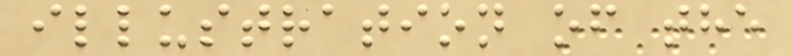illustration of the
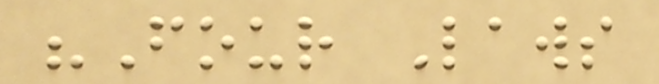"Four Laws
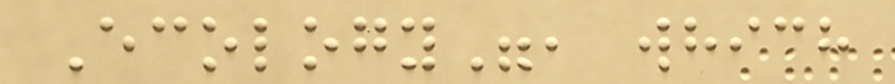Ecology", which
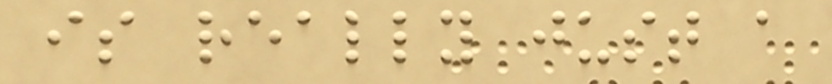is really just a
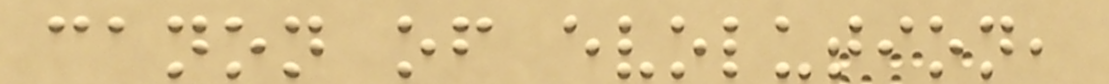canon of evolution,
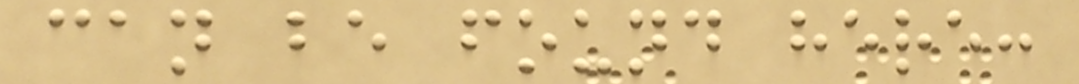can be found here:
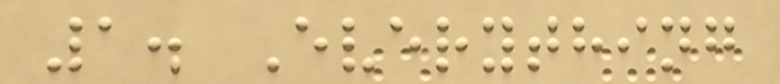1. Everything
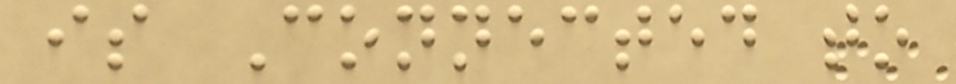is Connected to
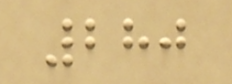280
